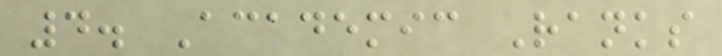4. Academic Ranks
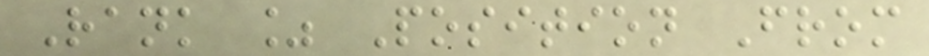Rank % Position From
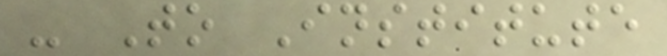- To Institute
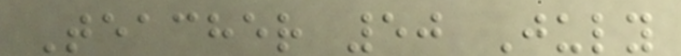Teacher 50 July
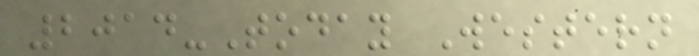2014-Today Western
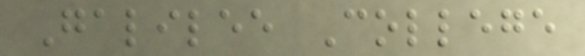Galilee College
